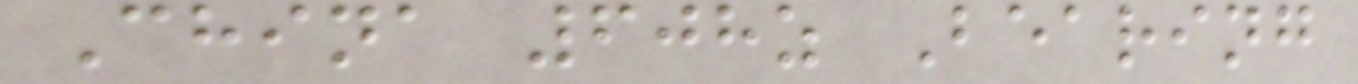China 608z Bearing
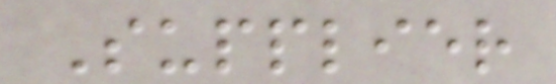Supplier
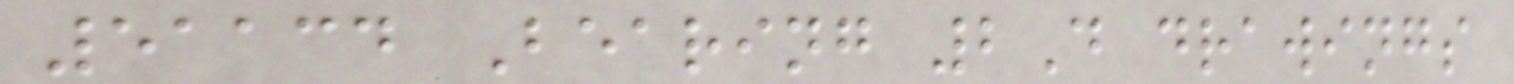51134 Bearing 2D drawings
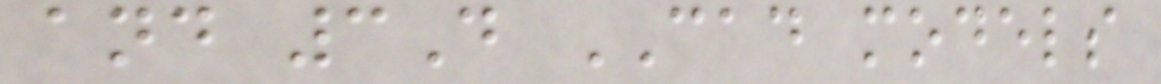and 3D CAD models
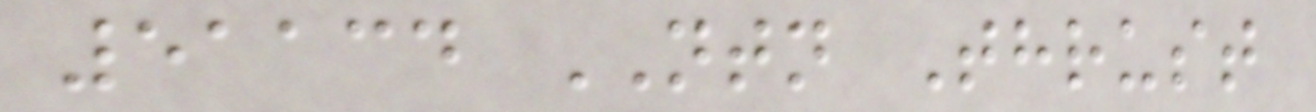51134 NTN Thrust
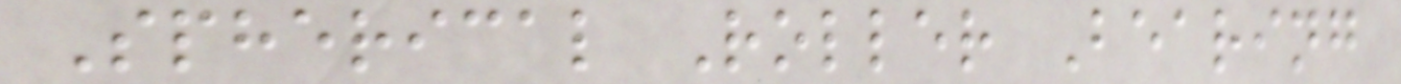Spherical Roller Bearing
